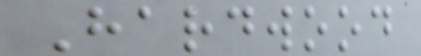Hardwood
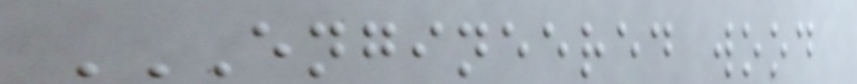ENGINEERED WOOD
